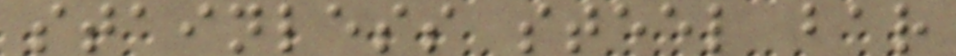stainless steel bar
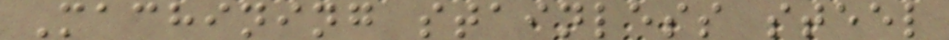Machining stainless steel
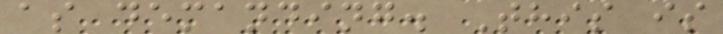as demanding. This is
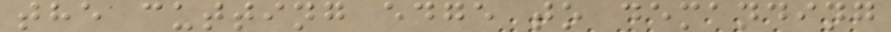the cutting edge to demanding
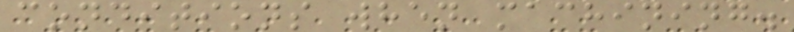conditions when machining.
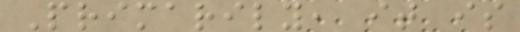Primarily, it is
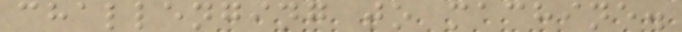challenging to machine.
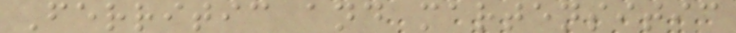Ferritic and martensitic
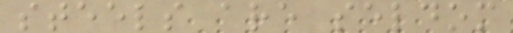steels are seldom
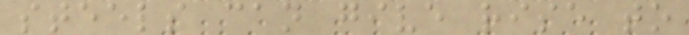steels can give rise to
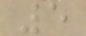5
